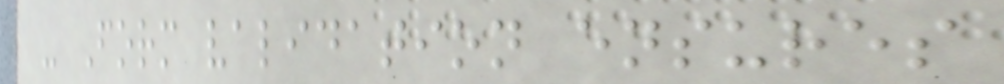- Form validation ensures
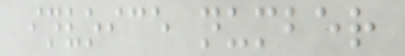invoice number
